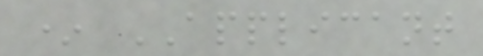* APPLICANT
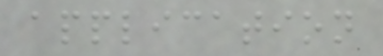application
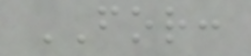FOR:
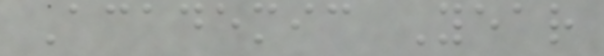Academic Year
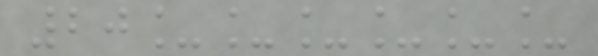20______
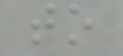to
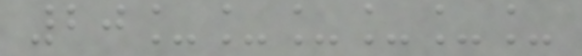20______
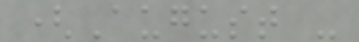(August -
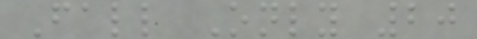Fall Only 20
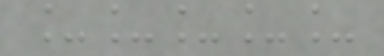_____
